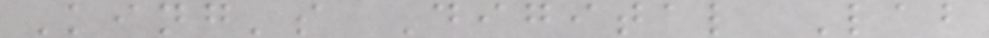King's Digital Lab
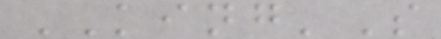KING'S
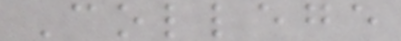College
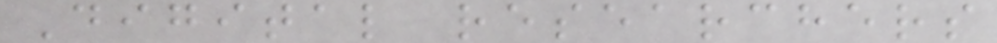Digital researchers
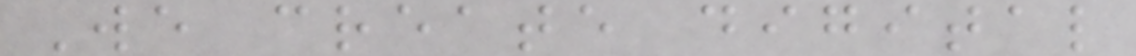We create digital
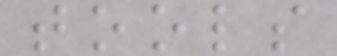tools
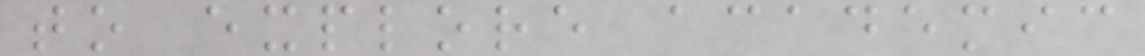to explore academic
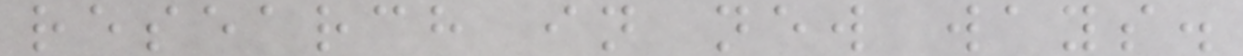research in new ways.
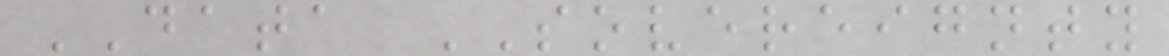DATA SOVEREIGNTY
